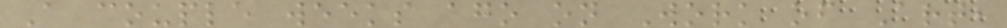A couple weeks ago on Work of Art,
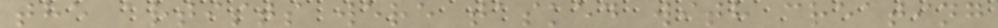the artists were tasked with creating
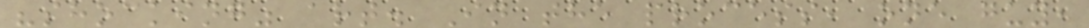"shocking" art. In the process, one guy,
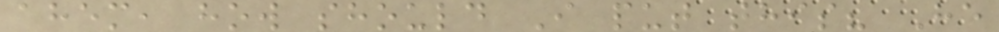ahem, how should I put this? He
